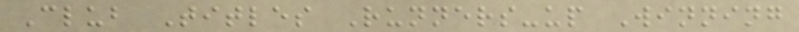Club Titles Runners-up Winning
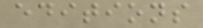editions
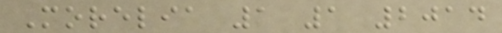Morelia 1 1 2014
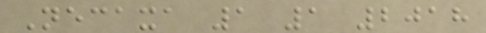Necaxa 1 1 2018
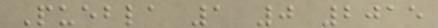Puebla 1 0 2015
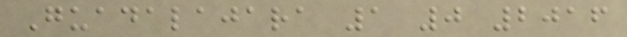Guadalajara 1 0 2016
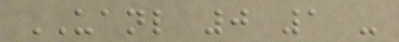UANL 0 1 -
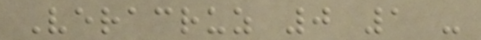Veracruz 0 1 -
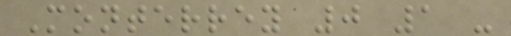Monterrey 0 1 -
